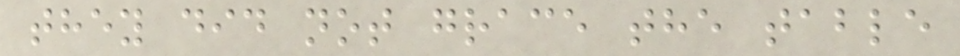they did not grace the table
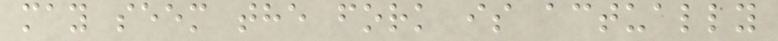may seem the fork is actually
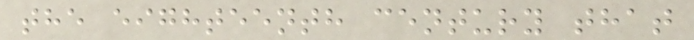the eighteenth century that
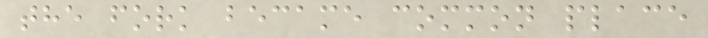the fork became common place
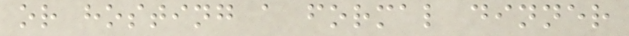or hosting a formal dinner
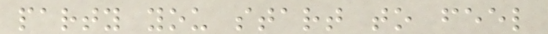party you start to feel
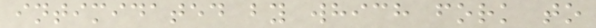intimidated by which fork to
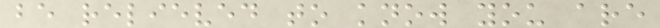be relieved to know you are
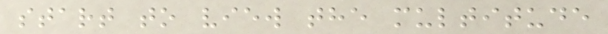start to view the multitude
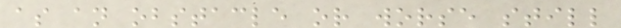as an obstacle or worse still
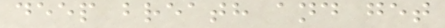deep breath and get
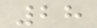28
